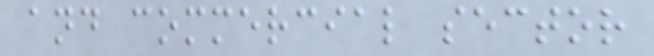and commercial sector
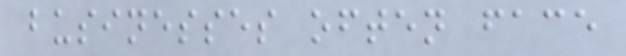businesses often face
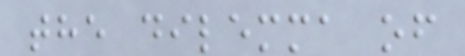the dilemma of
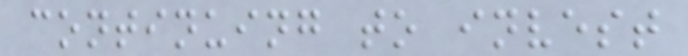continuing to invest
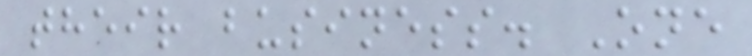their business. One
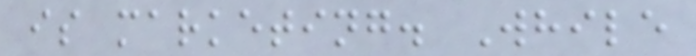is marketing. While
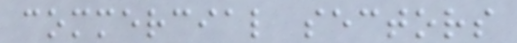commercial sectors
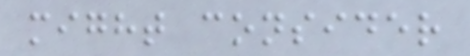might consider
